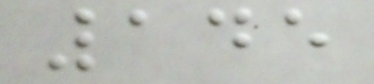145
